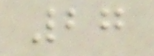27
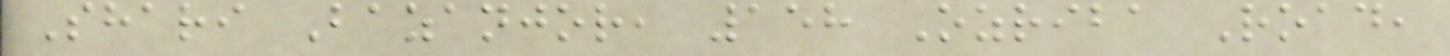Shari Bazanjor, 158 Ozriba Road,
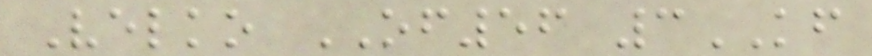Velko OF56 3KF
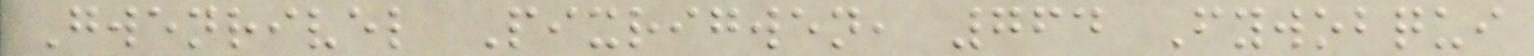Gwenrivel Pixrigwen, 764 Fywobqui
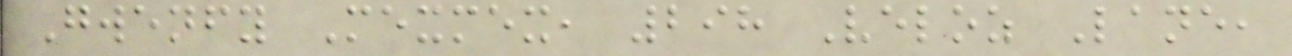Gwenfy Mexmex, 298 Veloz Lane,
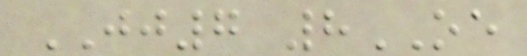JJ7 8OE
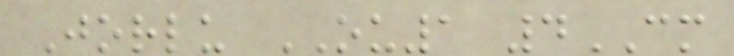Jorlu OU1 4CM
